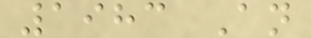1983 An
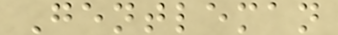Gentleman
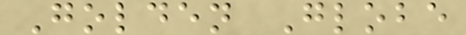Golden Globe
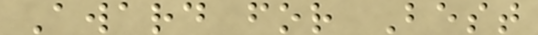Award for Best
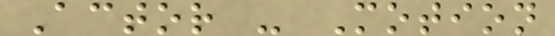Actor - Motion
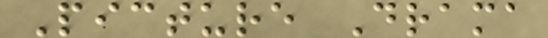Picture Drama
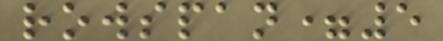rowspan=5
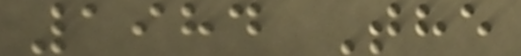1984 The
